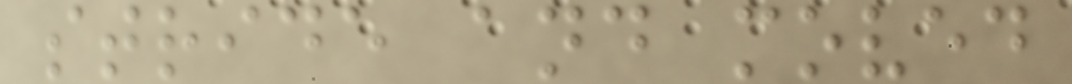stride and moved
